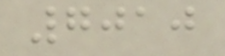7010
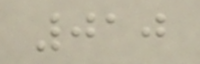010
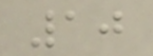10
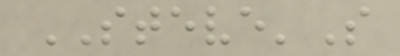STEVE'S
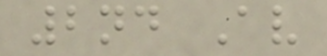2nd Av
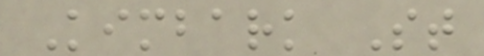Kimbark St
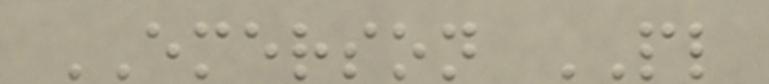EMERSON PL
